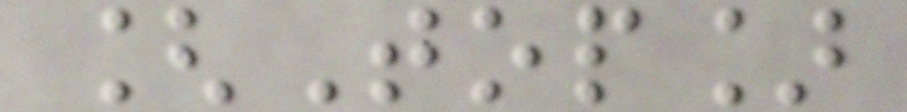[Top]
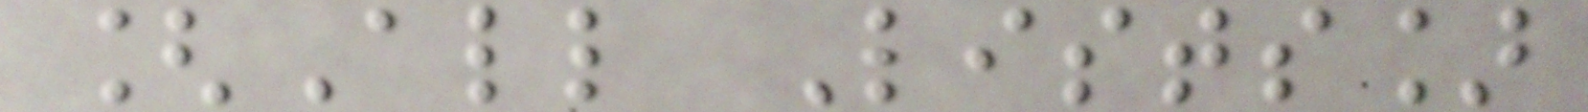[All Lists]
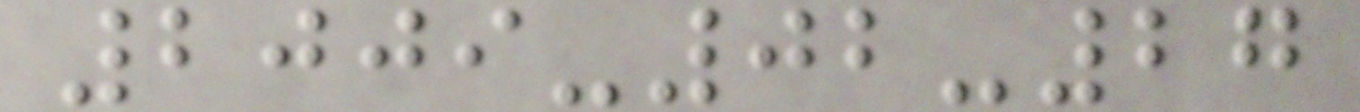2009-02-27
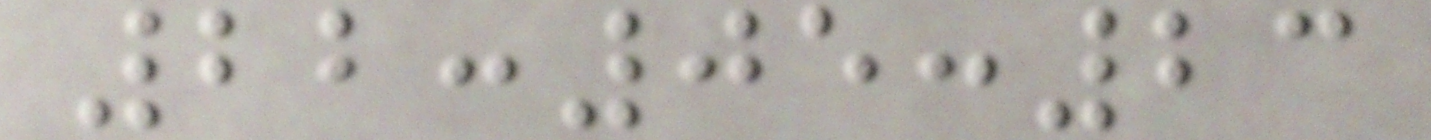22:05:23
